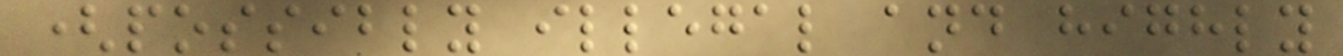(possibly illegal and highly
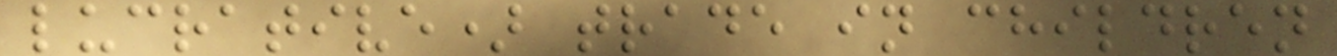lucrative) trade in children
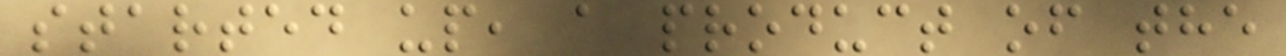started up, a product of the
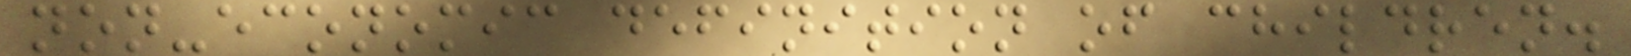non-economic definition of children.
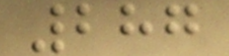287
